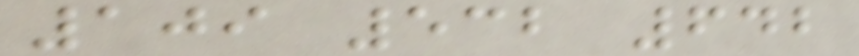109 532 642
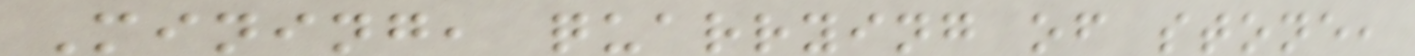Mining, quarrying of stone,
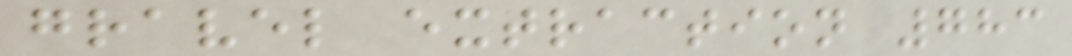gravel extraction 783
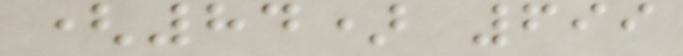(84) 699
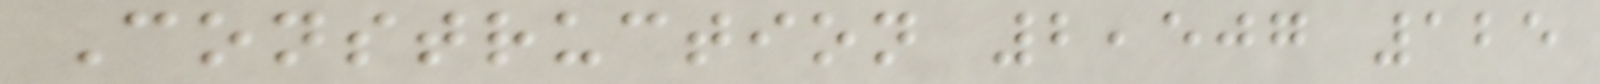Construction 2,507 125
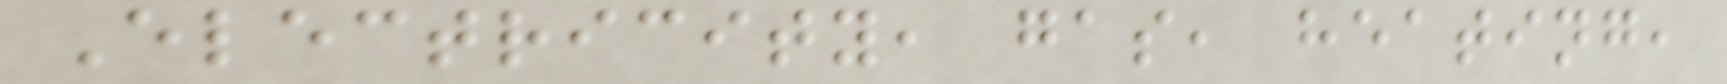Electricity, gas, heating,
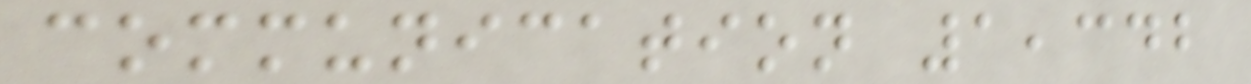communication 1,342
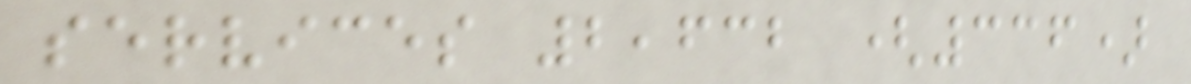services 2,632 (336)
